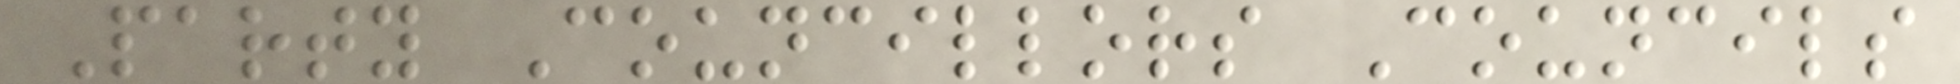Party Councillors Councils
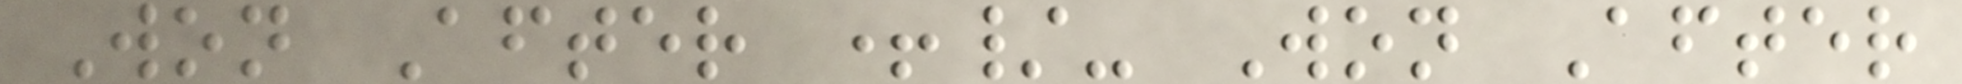Won After +/- Won After
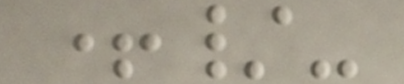+/-
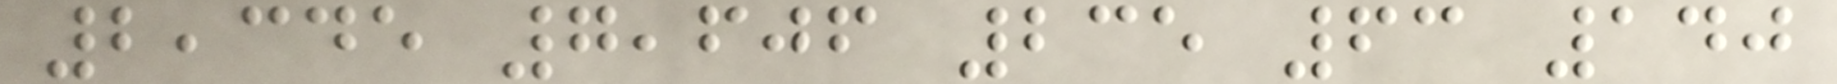2,345 7,606 235 63 140
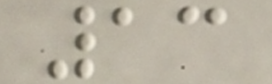13
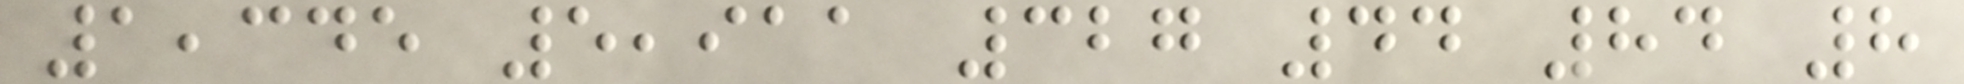1,345 5,911 327 44 84 8
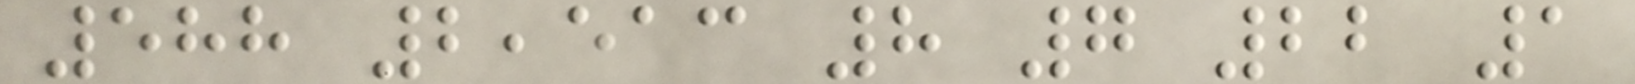588 2,513 8 7 22 1
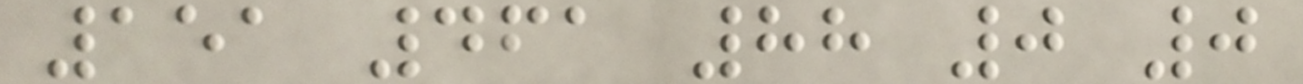151 461 88 0 0
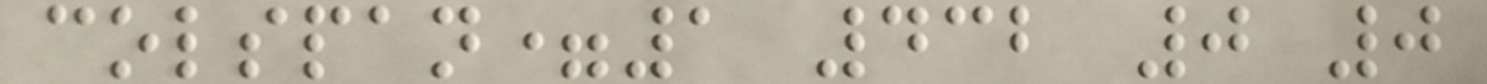colspan=1 432 0 0
